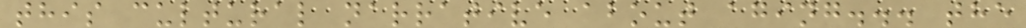this cultural narrative about aging... the
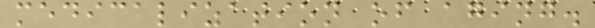medicalization of aging.
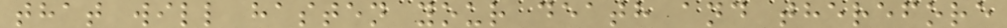that will hasten your death and therefore
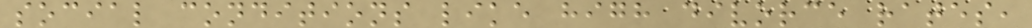social conditions like high divorce rates,
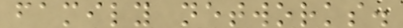family networks.
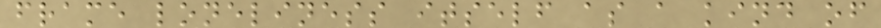frame loneliness itself as a kind of
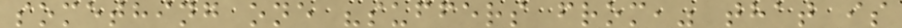something one "suffers from," that is
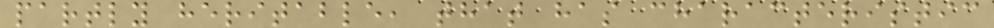partly heritable, that has characteristic
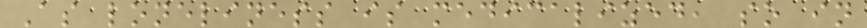As loneliness is medicalized, so in
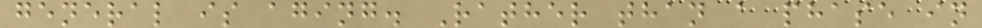general is aging. Rather than a phase in
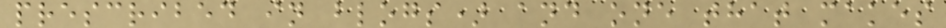prescribed in blogs) and one that makes
